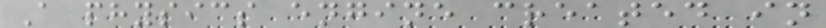A physics engine created in
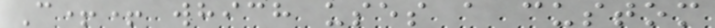C++ which uses a custom
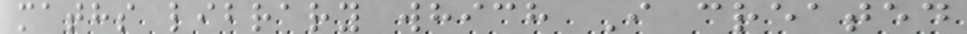maths library which I created
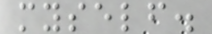myself.
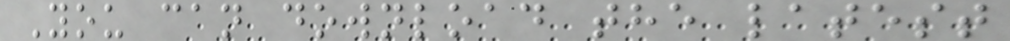You can download the latest
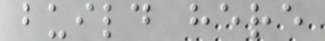build here
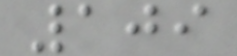109
